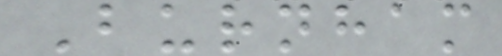Burnham
